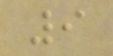9
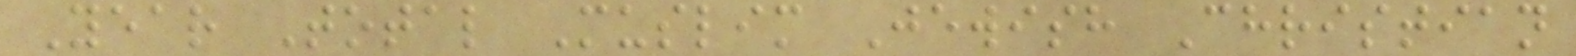Year Total Muslim Jewish Christian
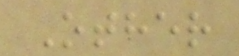Other
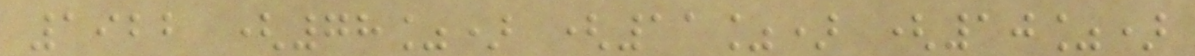1922 (78%) (11%) (10%)
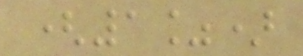(1%)
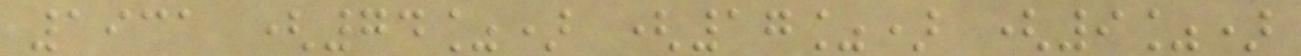1931 (74%) (17%) (9%)
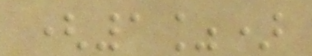(1%)
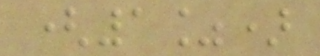(1%)
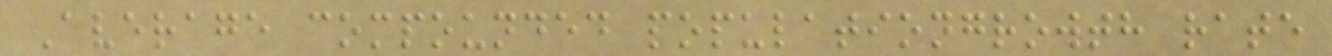Average compounded populationgrowth rate
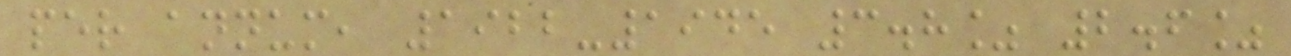per annum, 1922-1945 3.8% 2.6%
